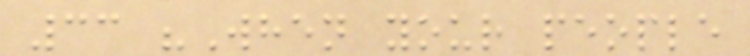33 "When your people
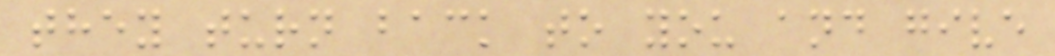they turn back to you and give
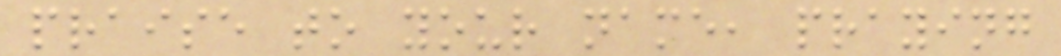praise to your name, praying
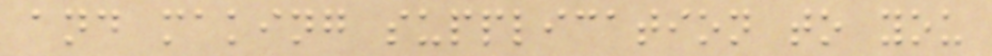and making supplication to you
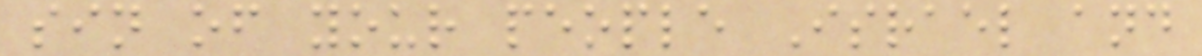sin of your people Israel and
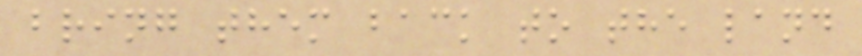bring them back to the land
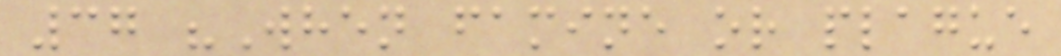37 "When famine or plague
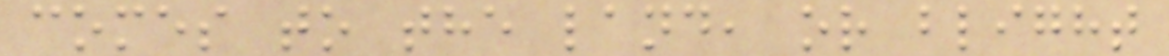comes to the land, or blight
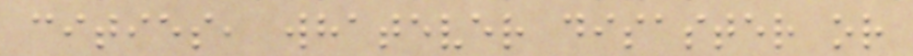cities, whatever disaster or
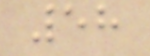58
